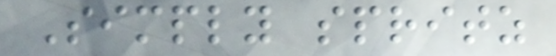Simply spritz
